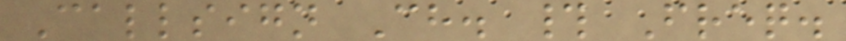Callsign Ch. # Freq.
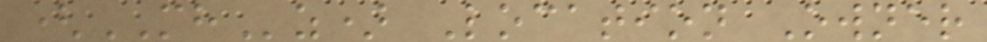(MHz) Location Owner
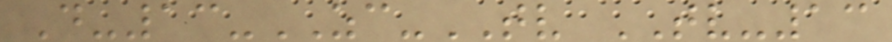D-13-ZC-TV TV-13
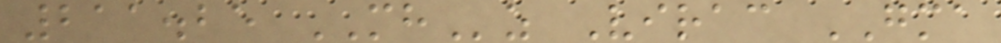211.25 MHz Virac GMA
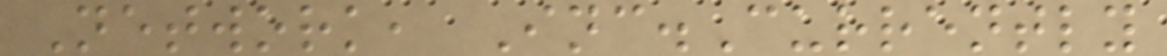Network, Inc.Currently
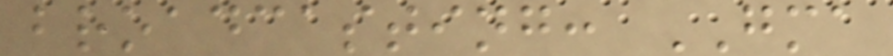broadcasting: GMA
